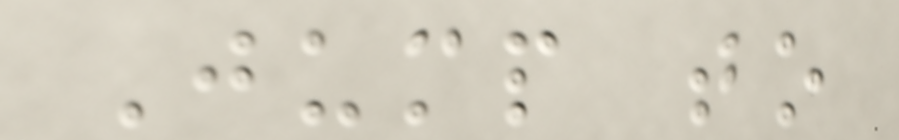Jump to
